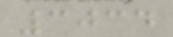3034
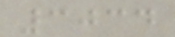3034
